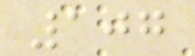107
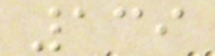139
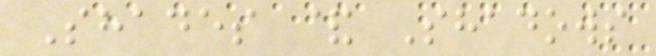Shades & Shadows
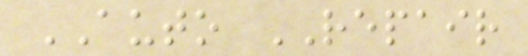AUTO REPAIR
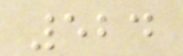524
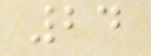24
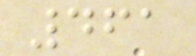461
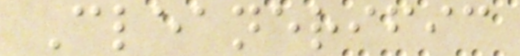Cleanerific
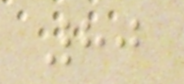80
